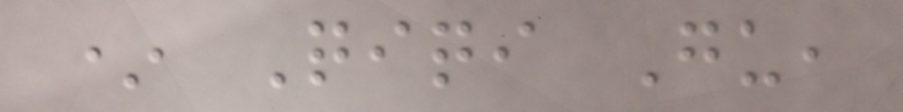* Qiqi Gu,
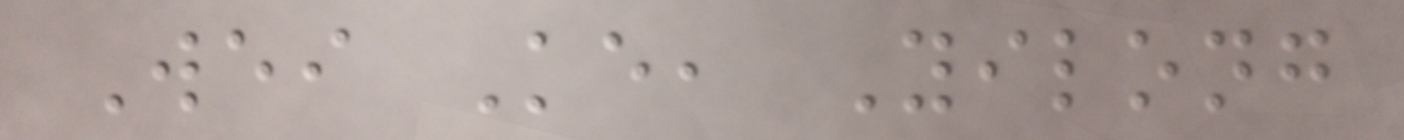Wei Ke, Yilong
